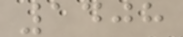1408
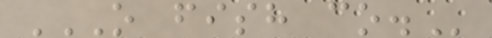O FISH CO.
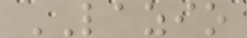LAZIO
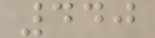440
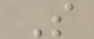S
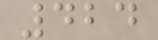424
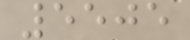5505
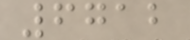6712
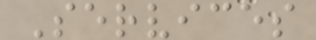Services
